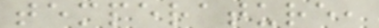temperature,
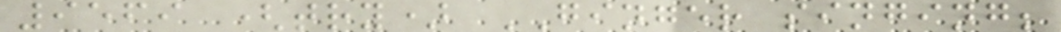9569 (try) GINGER singing;
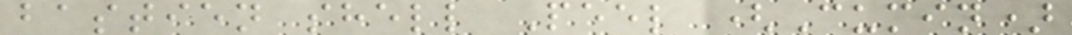bastien shell Peel (Cumin)
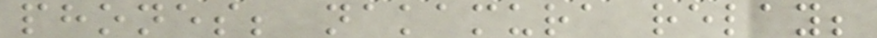phones; nakamura relay;
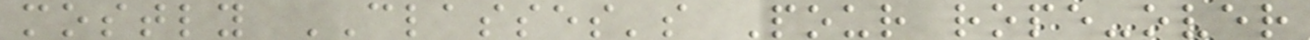mostly CLASSES's Pour rope-over
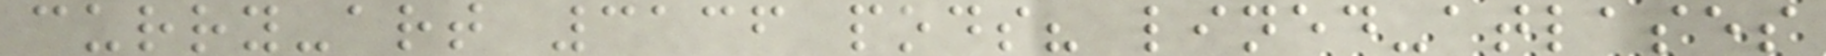curry-art 3136 pods? lined-atlases
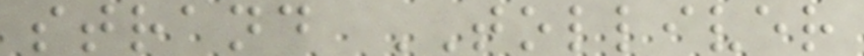strand TOLLIVER
